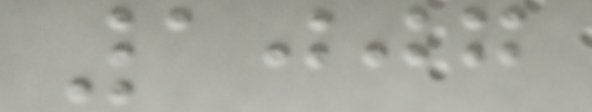1007
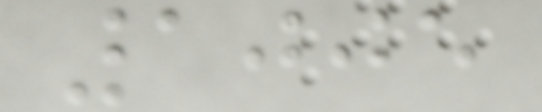1005
